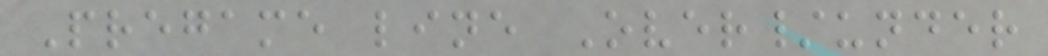Pregame line Over/under
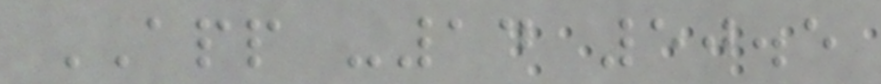APP -14 50.5
